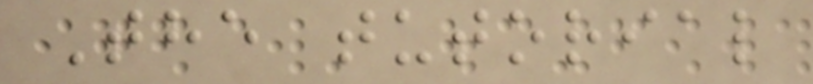The tutorial
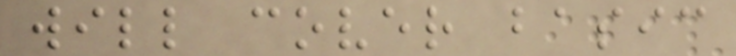will cover basic
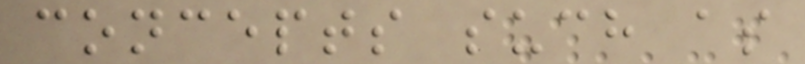concepts such as
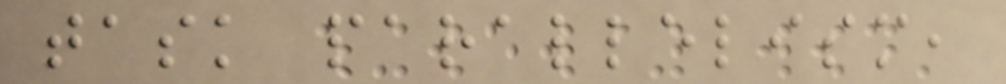task parallelism,
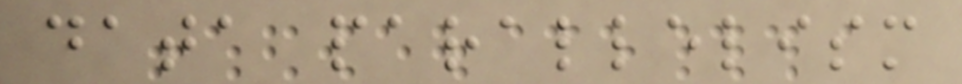data parallelism
